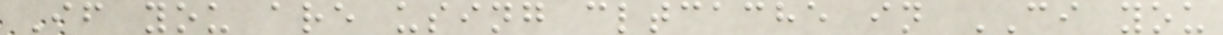If you are using cltcache in CI you
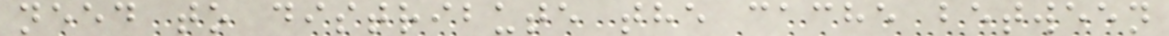need to distribute the cache between
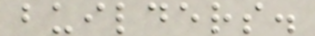builders.
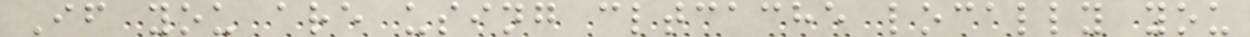If you are using cltcache locally you
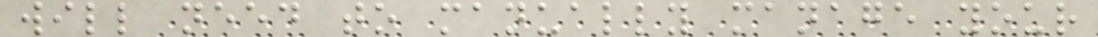will need to manually manage your
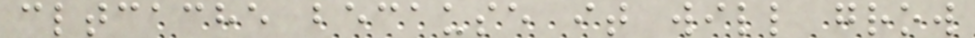cltcache because it will grow
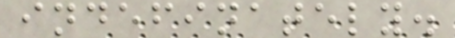indefinately.
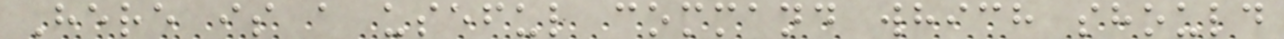Here is a useful command which should
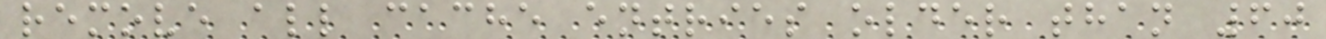remove all cache entries older than 60
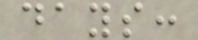days:
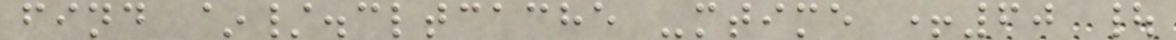find ~/.cltcache -mtime +60 |
